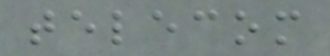telecom
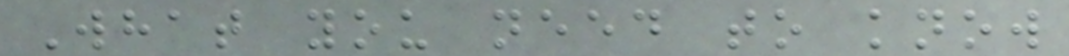What you need to know
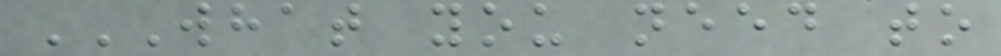WHAT YOU NEED TO
